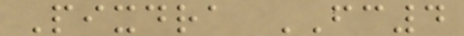Pixdra FC4
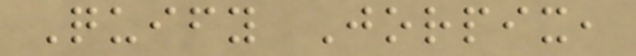Quify Jorpix,
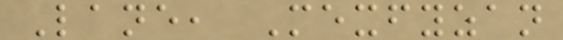Lane, Mexfyzan
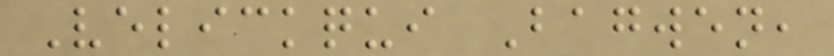Velickqui Bagwen,
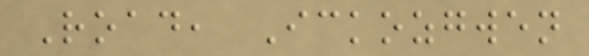Road, Ickozgwen
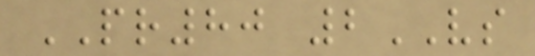PR80 2VS
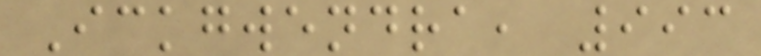Ickgwendra, 993
